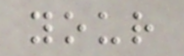your
